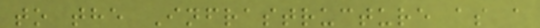to the Infrastructure as a
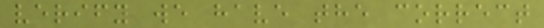verify we have the correct
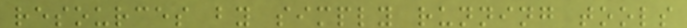resources by simply running tools
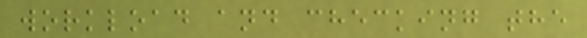workload and checking the
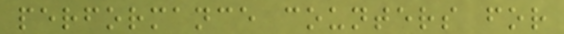performance counters for
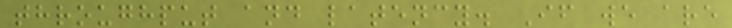throughput and latency. If we are
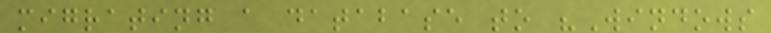migrating a database to "Windows
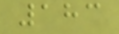183
